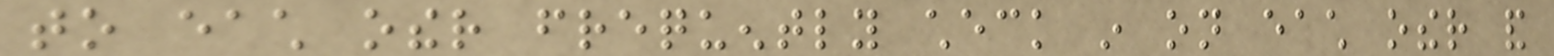to each other frequently check in on each other and
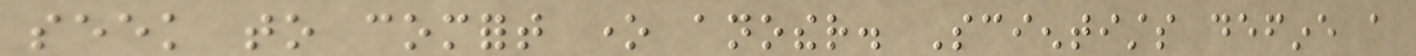seek to comfort one another. Scientists define a
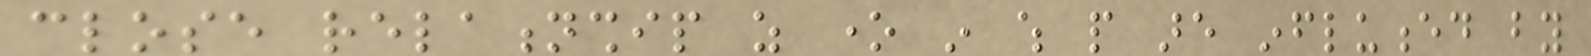close relationship as one in which people are influenced by
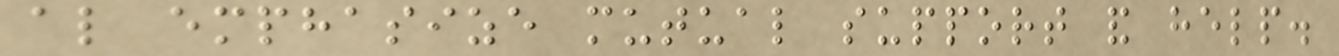also emphasize mutual support and help.
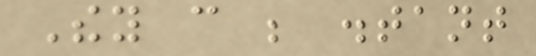They can be distant
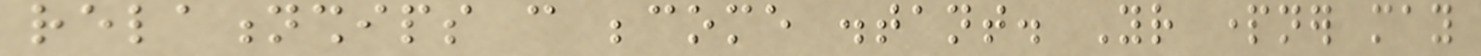relationships can become distant. Your partner may
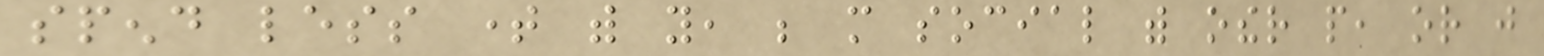spend less time with you, be more social with other people, or just
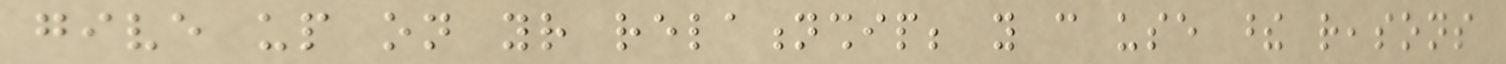give up on your relationship; you can use these reasons
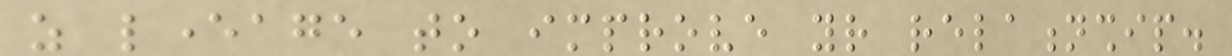as leverage to improve your relationship.
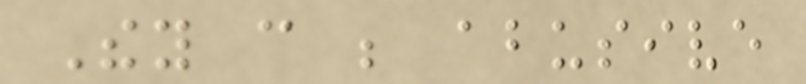They can be abusive
